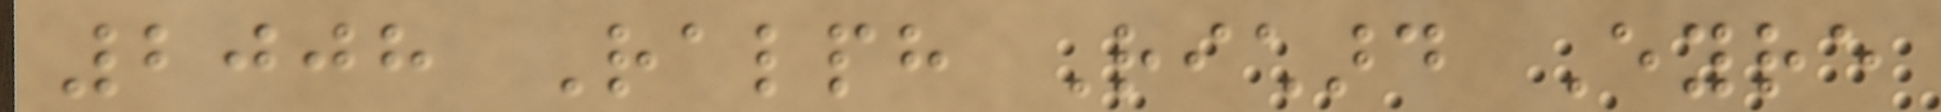2008 Ralph Richard Eyre
